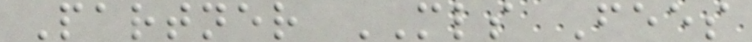Partner MLS Fees
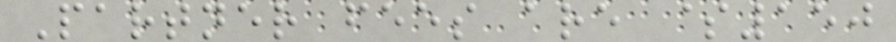Partner fees are $150
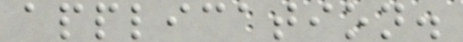application.
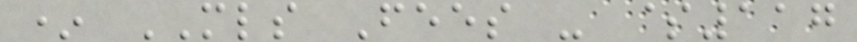* MLS Fees - $117
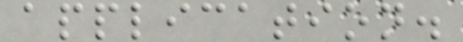application.
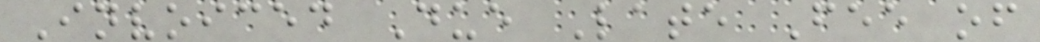Invoiced Due Late Fee of
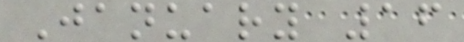January 16
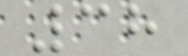38
